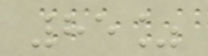85%
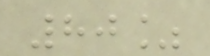80%
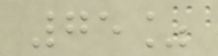75%
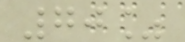70%
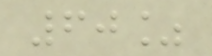60%
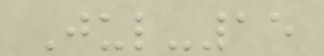Jul-15
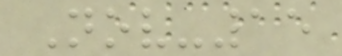Nov-15
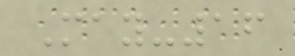May-16
